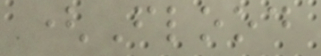(Flood
